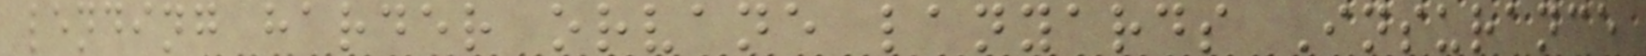lending harder orvane lanyards Insurance
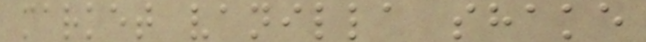market vanilla shake
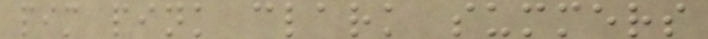pim pink clark summers
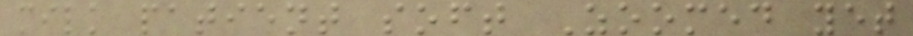milk patient soft Zoomed yet
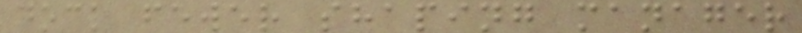dock fewer shaping manager
